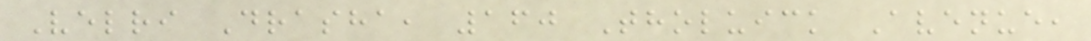Velri Drasha, 160 Tholuick Avenue,
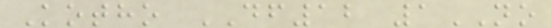Kotho DF12 1NO
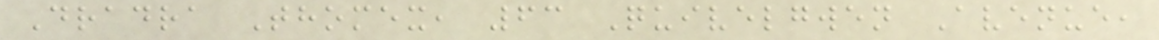Dradra Thomex, 63 Quivelgwen Avenue,
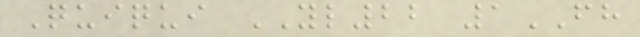Quiqui YL22 1FH
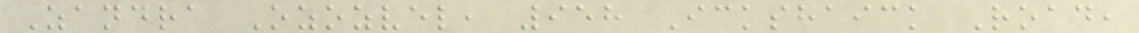Zandra Ozozvel, 958 Ickshaick Road,
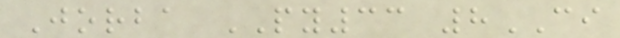Jorba PY33 8CI
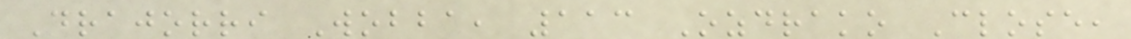Drajorri Wobba, 113 Ozdrako Close,
